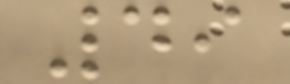49
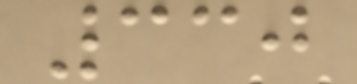330
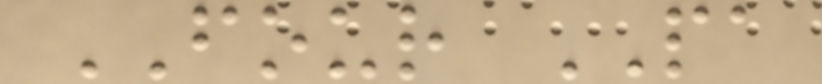FOUR PA
